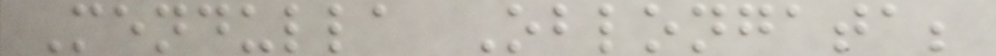Mendulla Oblongata;
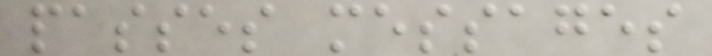passes messages
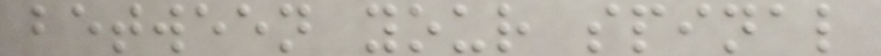between your spinal
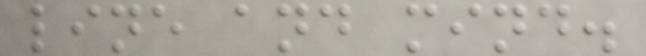line and mind.
